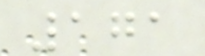171
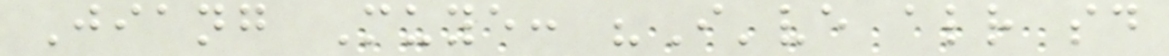Jiang Muye: "I've already said
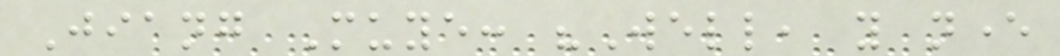Jiang Muye: "Well, you never
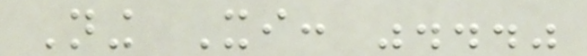Ning Xi: "..."
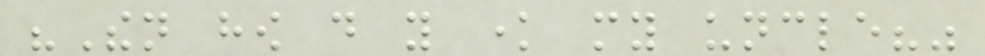"Then how do you know my uncle?"
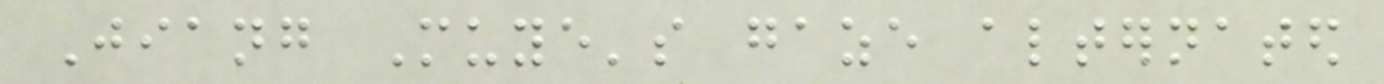Jiang Muye's gaze alternated
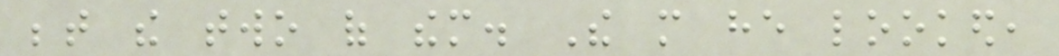between the two of them. The more he looked,
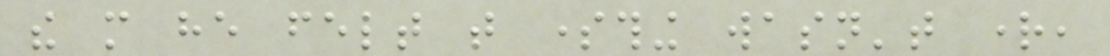the more he felt that something wasn't right,
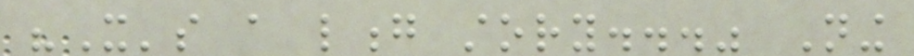"It's a long story..." Ning
